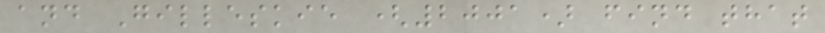and Gilleskie (2001) find that
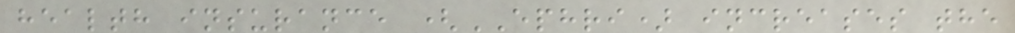health insurance (EPHRI) increases the
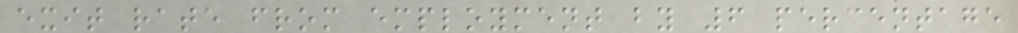exit rate from employment by 6 percentage
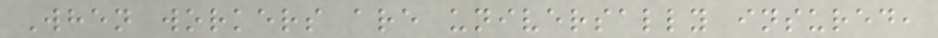When workers are universally insured,
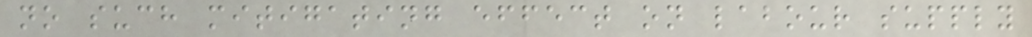no such mitigating effect on labour supply
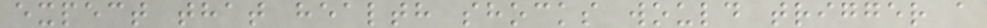expect that health shocks would trigger a
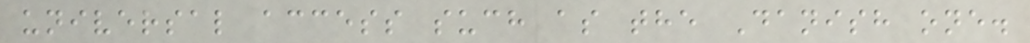universal access such as the Danish one.
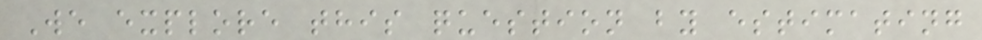We explore this question by estimating
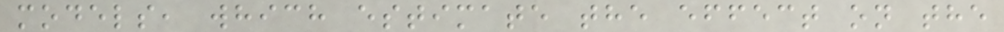models, which estimate the effect on the
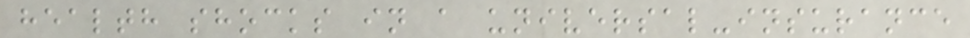health shocks in a universal-insurance
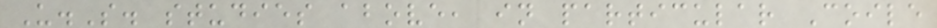U.S. studies above, in particular Coile
